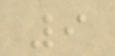9
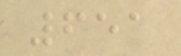651
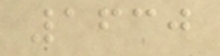1630
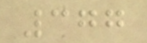377
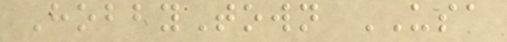HobbyTown USA
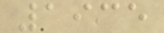1935
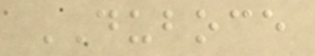DUBOCE
